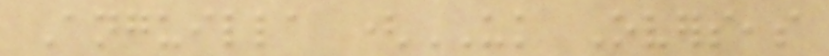Anguilla (UK Overseas
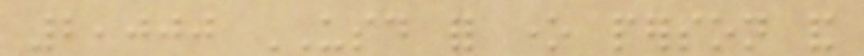2,000 USD for one person and
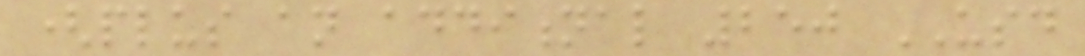(plus an additional 250 USD
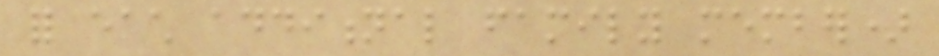for each additional family member)
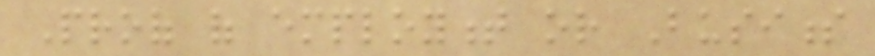Proof of employment or Business
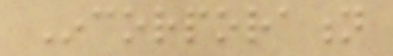Incorporation
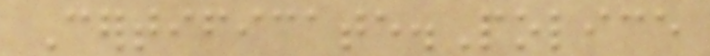Certificate.Police
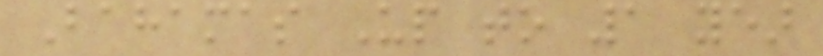Bahamas Up to 1 year
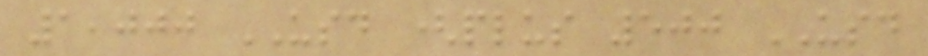1,000 USD (plus 500 USD
